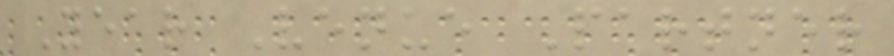Year Venue Partner
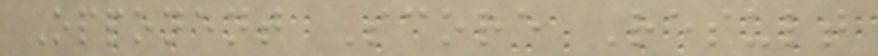Opponent Score Result
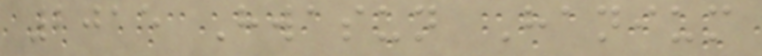2015 Hwasun Hanium
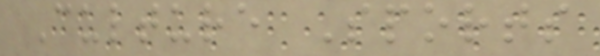Culture Sports
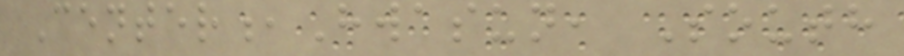Center,Hwasun, South
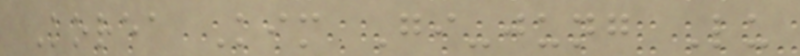Korea Kim Gi-jung Lu
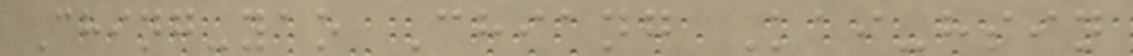Ching-yao Chiang Kai-hsin
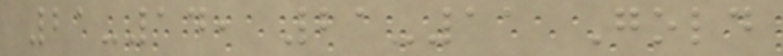21-14, 21-11 Gold
